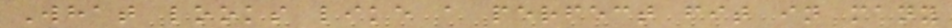What looks like a perfect fit in many
